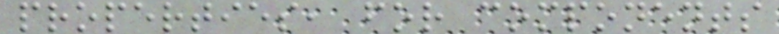properties, for components
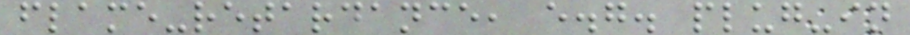flame-retardance, e.g. plug-in
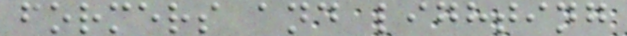formers and lighting
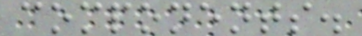components.
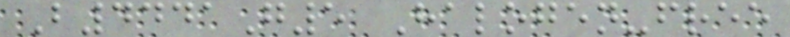B4441G5 Halogen-free
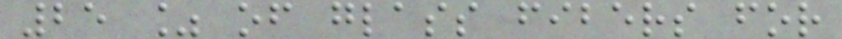25 % of glass fibers for
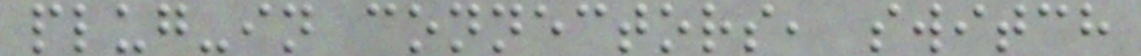plug-in connectors, switch
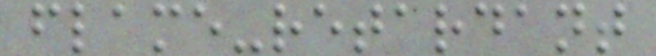flame-retardant
